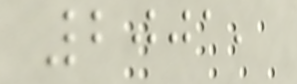2001,
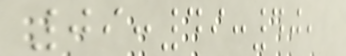09:49:40,
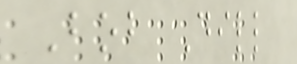Bob Dill
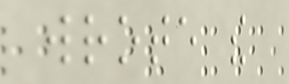wrote the
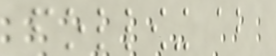following about
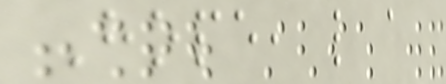Hope, like a
